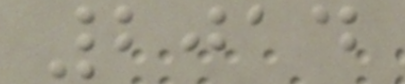2014
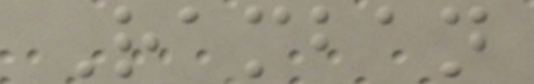Ramban
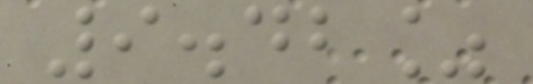9.42%
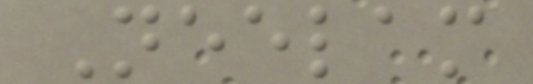Neelam
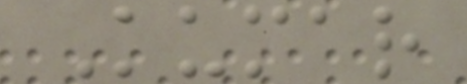Kumar
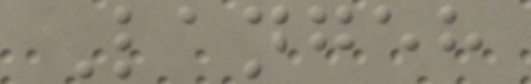Langeh
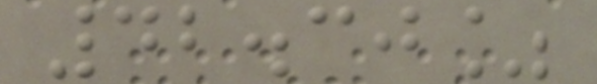42.30%
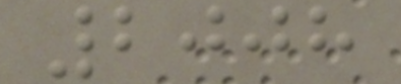2008
